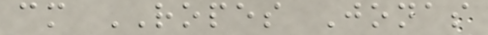cm ROPES Jonas
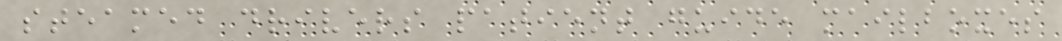steamed drivers patient guide mailboxes
